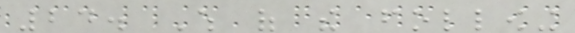24. Which of the following
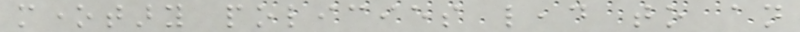monetary policies lead to an
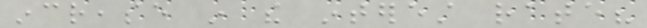increase in the interest rate?
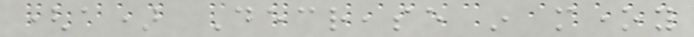(a) Decrease in money
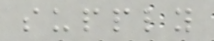supply
